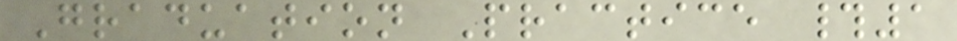Graduation Practice #1
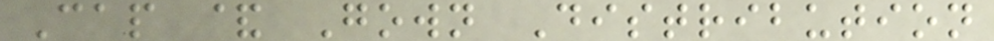Cap & Gown Distribution
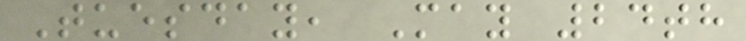Tuesday, May 24th
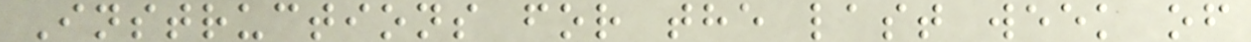Instructions for the last week of
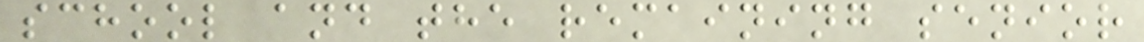school and the remaining senior
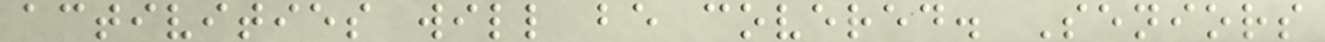activities will be covered. Seniors
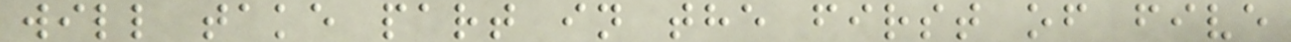will take part in the first of five
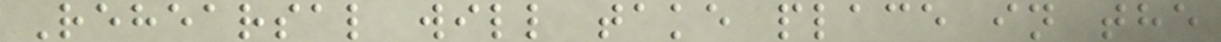Rehearsal will take place in the
